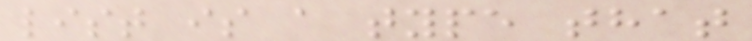list is a type that
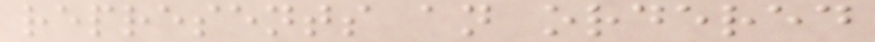represents an ordered
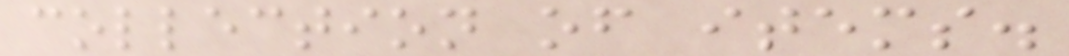collection of items.
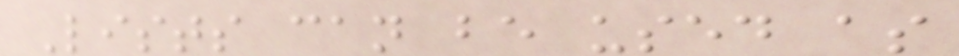Lists can be used as
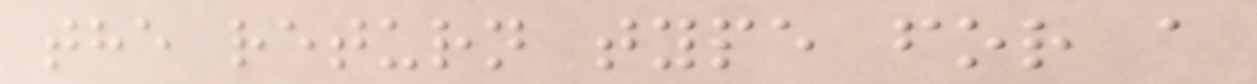the return type for a
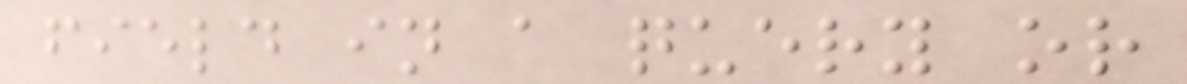field in a query or
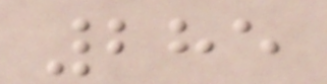285
